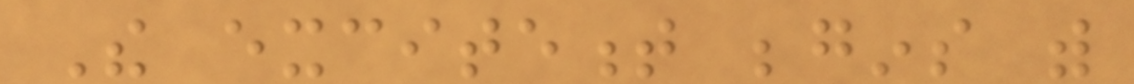The excitement begins with
